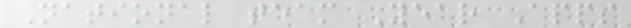National team Year Apps
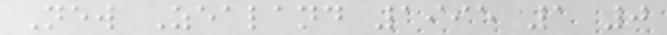New Zealand 1995 1 0
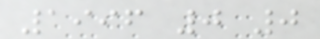1996 0 0
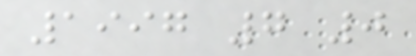1997 7 0
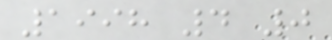1998 4 0
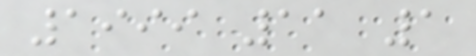1999 11 1
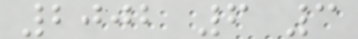2002 6 3
